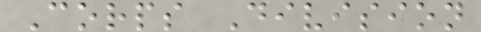Corps Division
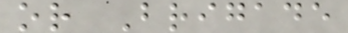or Brigade
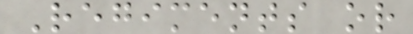Regiments or
